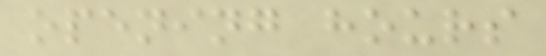opening hours
